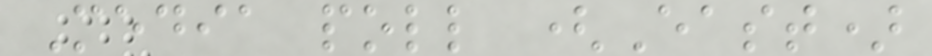Media poll (East)
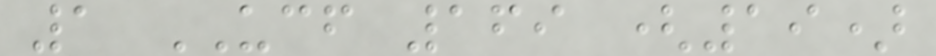1 UCF 169 (19)
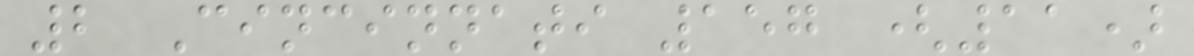2 Cincinnati 157 (11)
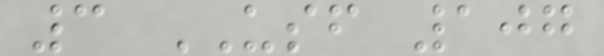3 USF 107
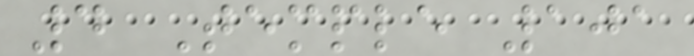4 Temple 101
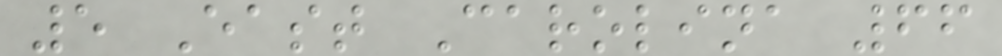5 East Carolina 66
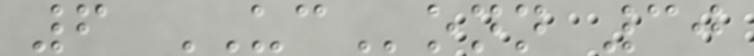6 UConn 30
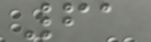61
